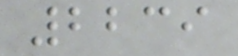2239
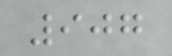907
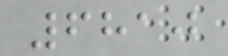6810
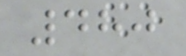480
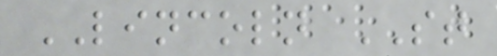LINCOLN ST
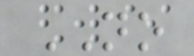NO
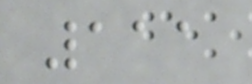111
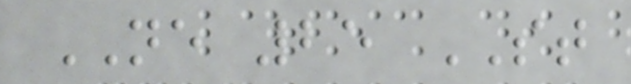NE 25 ST
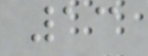13
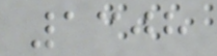1308
